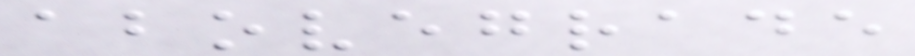abovegrade
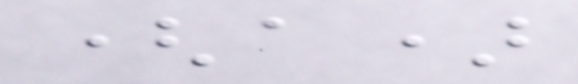(a)
